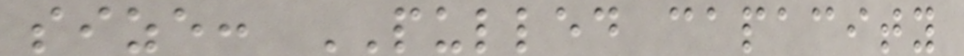size: PULLED capacity
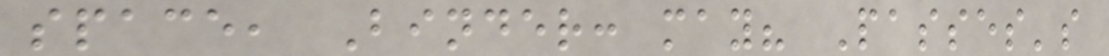space, Binder: may? Passes's
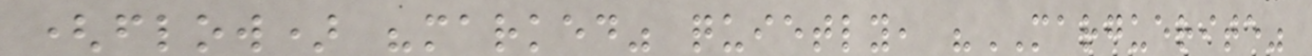(flow) "marked" quietly, "MARGUERITE"
